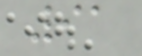91
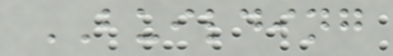BUILDING
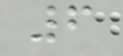6
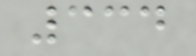334
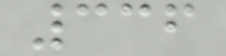336
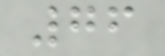76
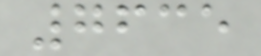7635
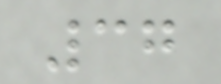37
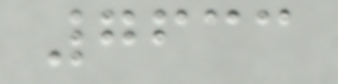7633
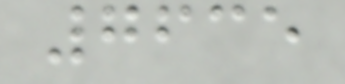7635
